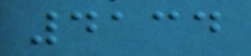4134
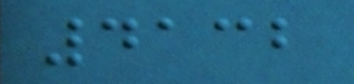4132
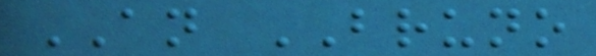AN BRUNO
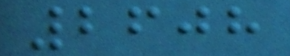2608
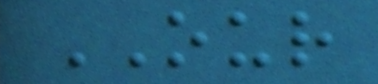OUR
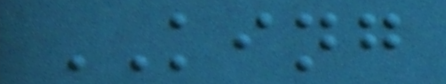KING
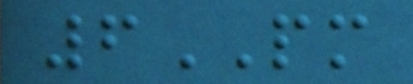6PM
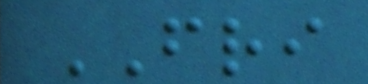FRI
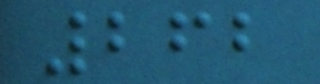262
